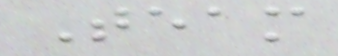Team
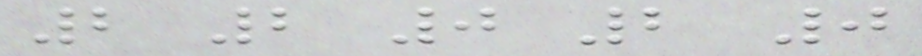2 2 0 2 0
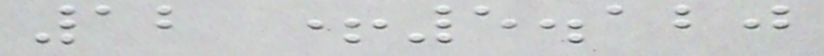12 +5.120
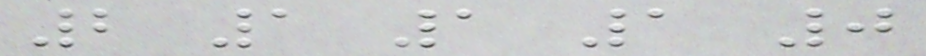2 1 1 1 0
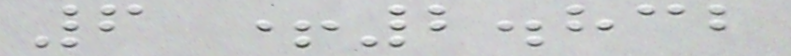6 +2.832
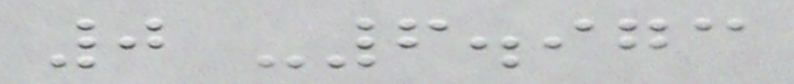0 -6.973
